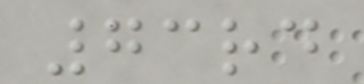73rd
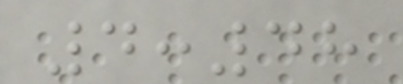4:48
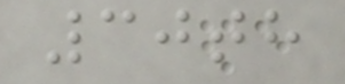30th
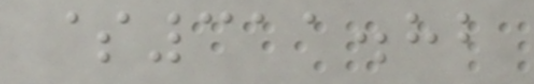$311.82
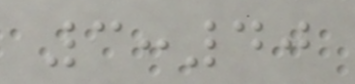3:40
